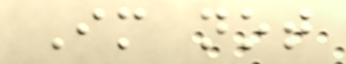Im not
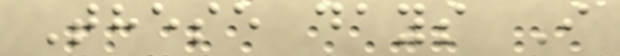These days I
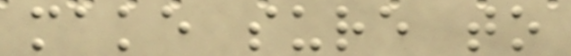make sure to
